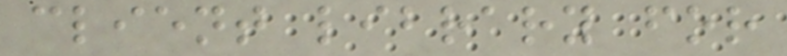client library for
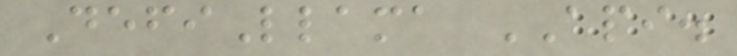DefiLlama API.
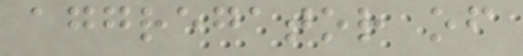aggregator of
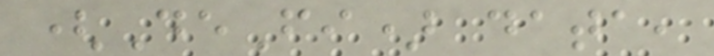(DeFi) data,
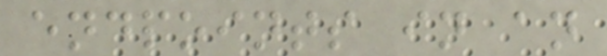endpoints in an
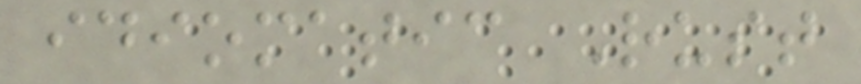idiomatic Rust
